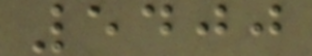5400
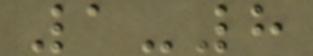1-8
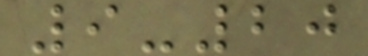9-20
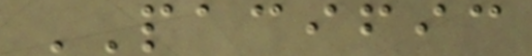PACIFIC
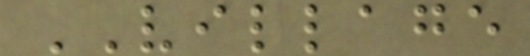VILLAGE
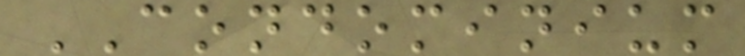CONDOMINIUM
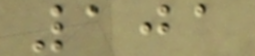101
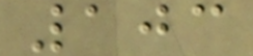103
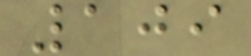109
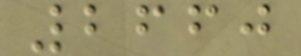2660
